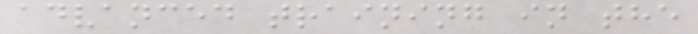advanced training in the
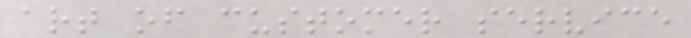art of customer service
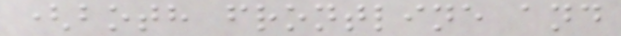(both frontline and
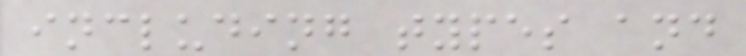including types and
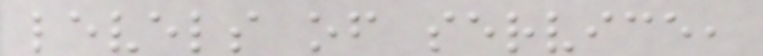levels of service,
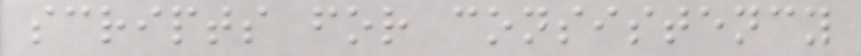scripts for consistency
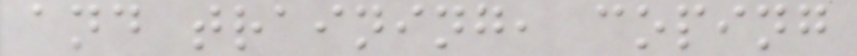and training, coping
